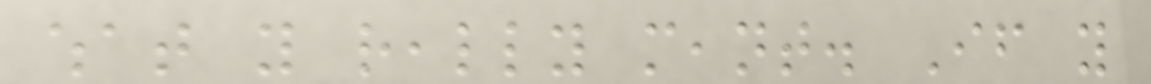what you really meant. If you
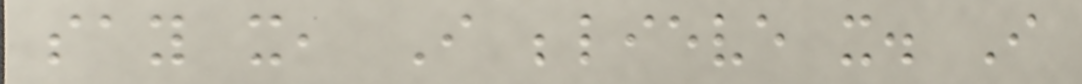say it, I believe it. I
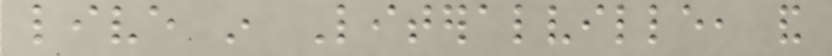live in Literalville, and
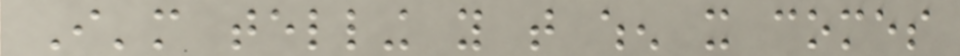I'm telling you that when it comes
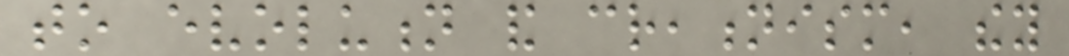to evolution and creationism, they
